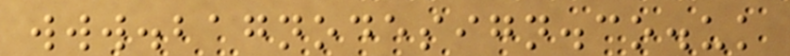www.bagnodesign.co.uk
